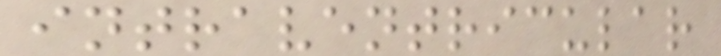intraventricular
